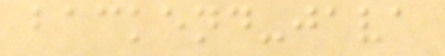backend-java
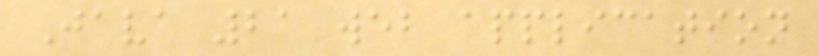Java 21 web application
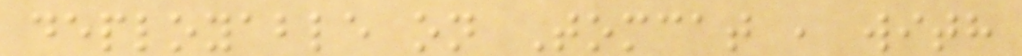deployable on Tomcat , with
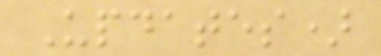Updates)
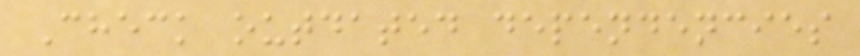Check outdated dependencies
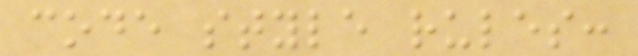code style rules:
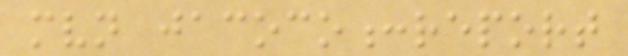mvn jacoco:report
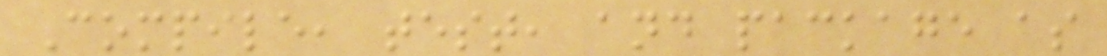Compile, test, and package as
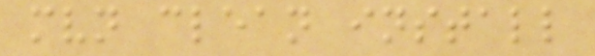mvn clean install
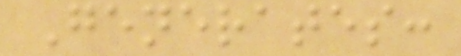Generates:
